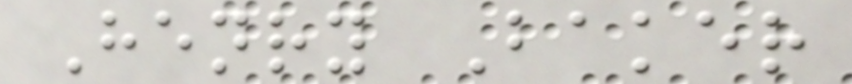Henry Baker
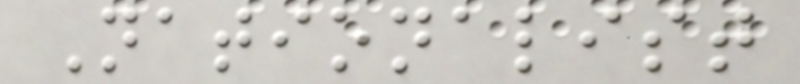Nationalist
